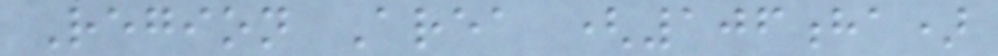Region Area (106ha)
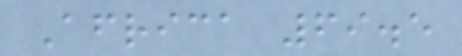Africa 69.5
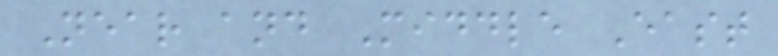Near and Middle East
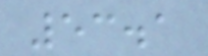53.1
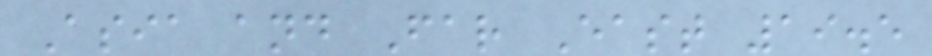Asia and Far East 19.5
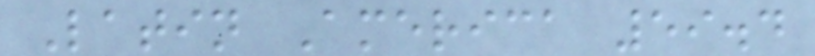Latin America 59.4
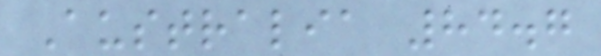Australia 84.7
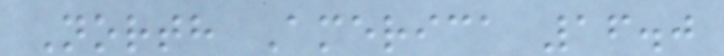North America 16.0
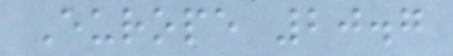Europe 20.7
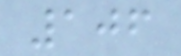106
